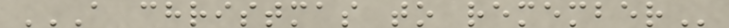A CHRISTMAS TO REMEMBER
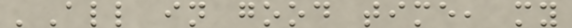'All in good time, my
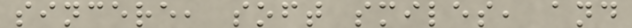sincere, soft smiles, and
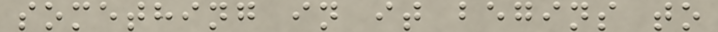something in it begins to
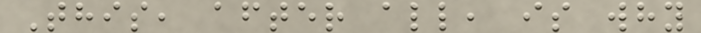This, after all, is why
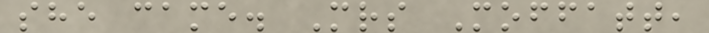she came. Mrs Moffatt,
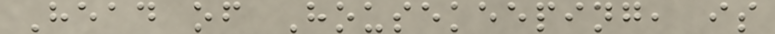Head of Housekeeping, is
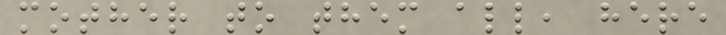mother to them all, here
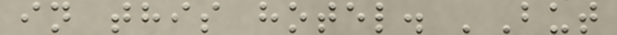in this hotel. 'But
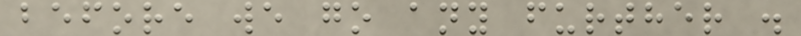before we go any further .
